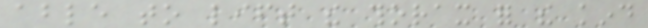able to lift the thorax for the kind
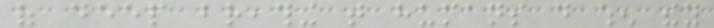of deep breathing that humans do when they
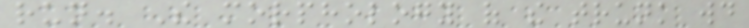run. The morphology of the trunk would
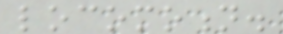locomotion.
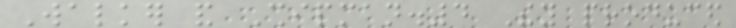Walker and Shipman.4 They produced
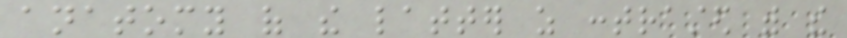anatomy of the latter as contrasted with the
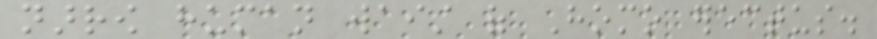narrow human waist of Homo erectus.
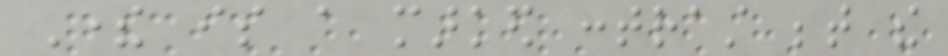There is a marked contrast between the
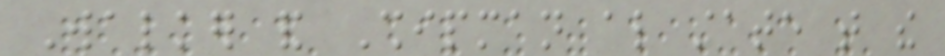Walker and Shipman also state that the
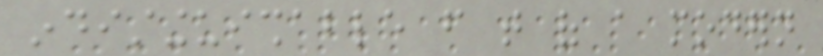indistinguishable from that of a modern
